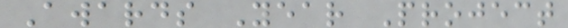Awards Year Project
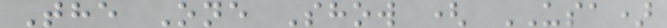The One Show ( USA)
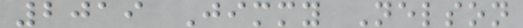2019 Jimmy Nelson
